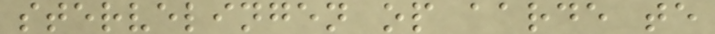stervelingen op aarde te
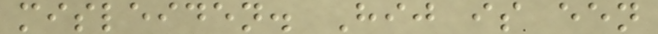misleiden. Hij is een
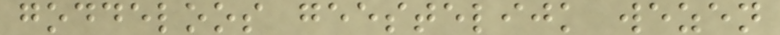goddeloos geestelijk wezen
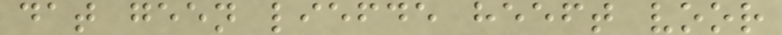dat geen liefde heeft voor
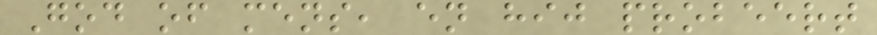God of mens, en hij probeert
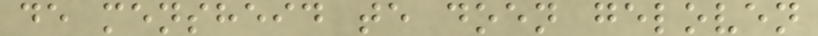de mensheid te doen geloven
